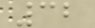32
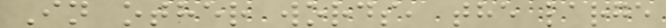In other words, the large
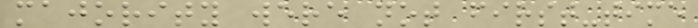majority were not first-time
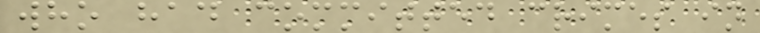who had committed crimes in
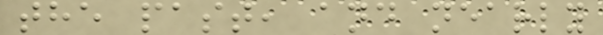the past, and nearly
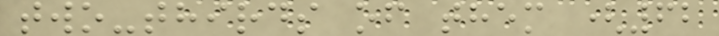two-thirds of them (62
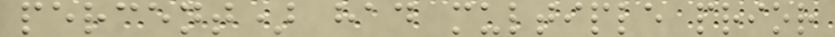percent) had multiple prior
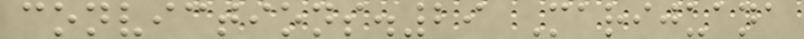convictions.29 Marijuana
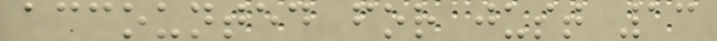accounted for just 13
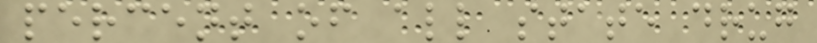percent of all state drug
